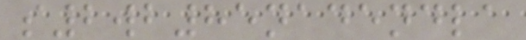s2wb85nadendla
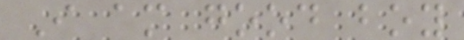I am good boy
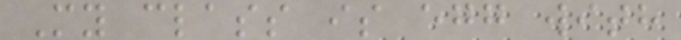My class is egg with
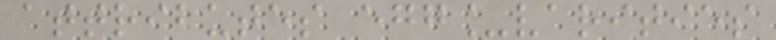attributes egg_varities
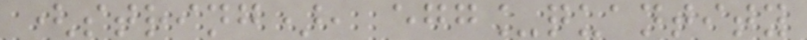(string), egg_quantity
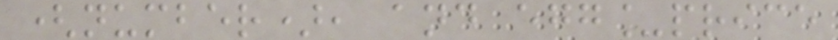(number), and egg_price
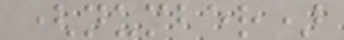(number)
